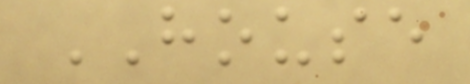HOUSE
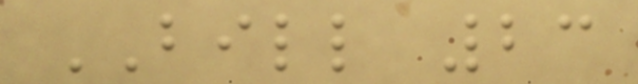BILL 23
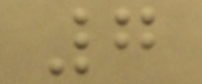7
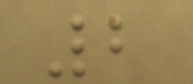2
